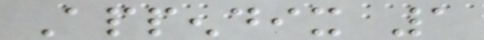Appendix 1
